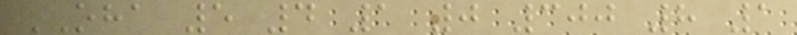OHA 5 4 1 0 300 8 1
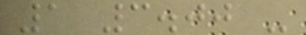1 3.00 -
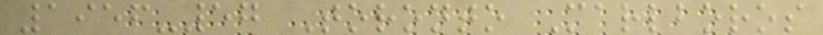1956-57 Toronto Marlboros
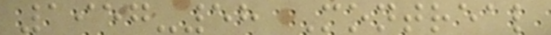1957-58 Montreal
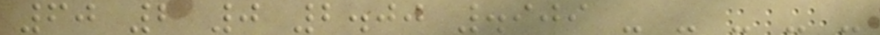60 2 0 2.00 .909 - - - - -
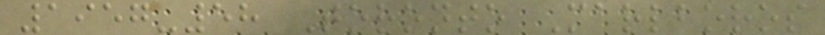1957-58 Toronto Marlboros
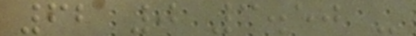62 0 3.50 -
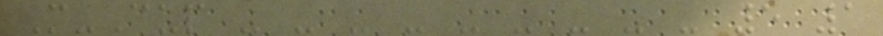M-Cup - - - - - - - - - 5 1
